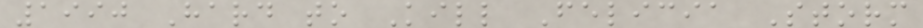1990 Hard to Kill Felicia Storm
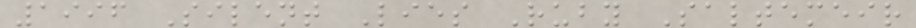1996 Silent Lies Ruby Saltemeir
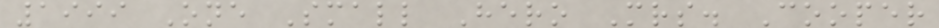1999 One Small Hero Mrs. Cooper
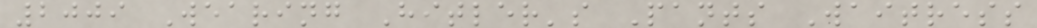2009 Wearing Hitler's Pants Waitress
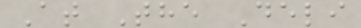At The Deli
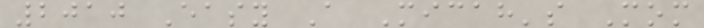2010 Easy A Micah's Mom
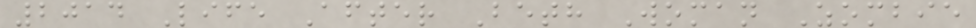2014 Life After Beth Woman Zombie
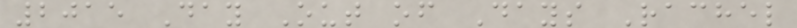2015 Day Out of Days Rachel
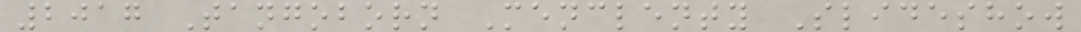2017 Tangoborn Menclenty Slideshow
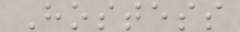Hostess
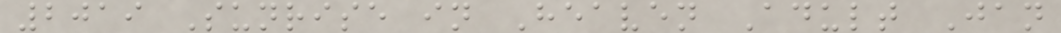2019 Sunrise in Heaven Adult Jan
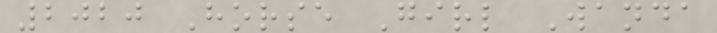2020 Horse Girl Wanda
